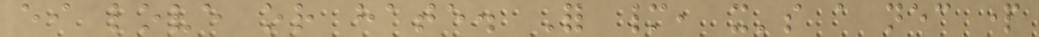either love or hate. For many, it's a necessary part
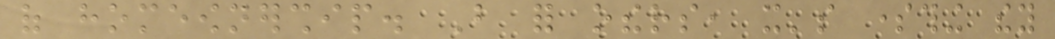of homeownership. But for others, it's something they
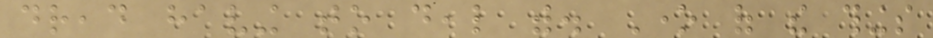dread having to deal with. One of the things
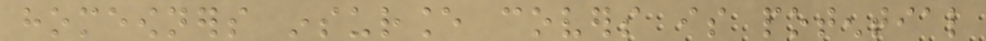homeowners insurance covers is potential
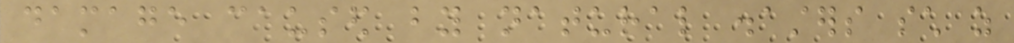damage caused by natural disasters such as
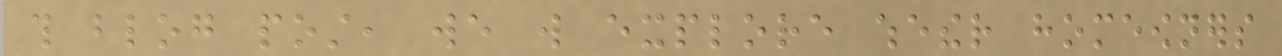this blog post, we will explore whether homeowners
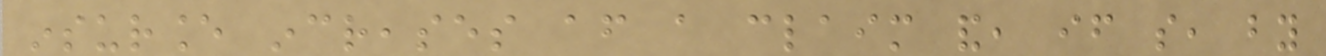insurance increases after a claim and, if so, by
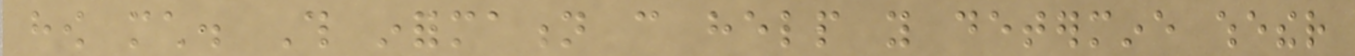how much. This information can help you determine whether
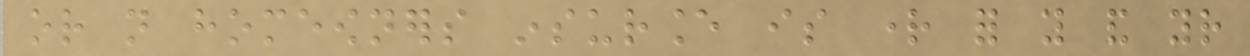or not homeowners insurance is right for you and your
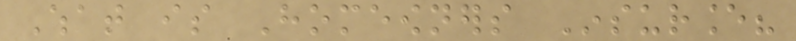What is Homeowners Insurance?
